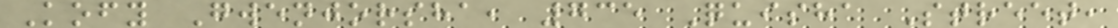Kofy Gwenjorsha, 735 Quisha Street,
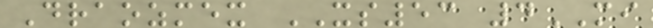Draozmex XS53 4MI
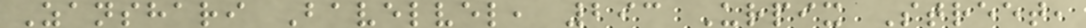Zanshari Bavelvel, 293 Urpix Street,
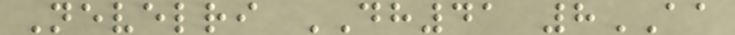Nevelri DH41 8AA
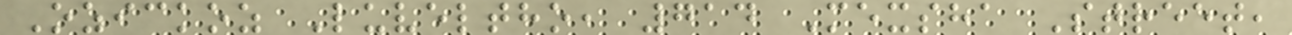Ozickoz Luveltho, 714 Mexsha Street,
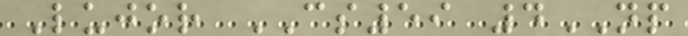Lujor CS59 4NP
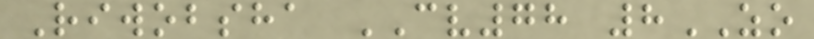Riwobsha CV78 8ZO
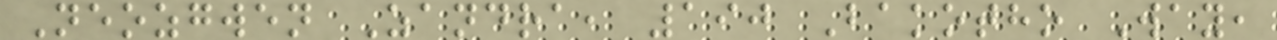Neozgwen Zandra, 190 Bakotho Way,
